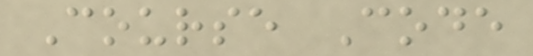Course Code
